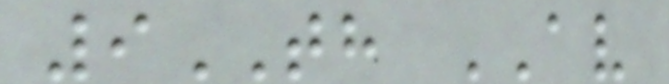9TH AV
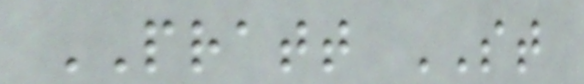PRATT ST
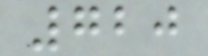720
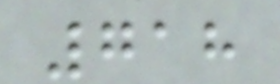718
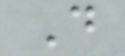D
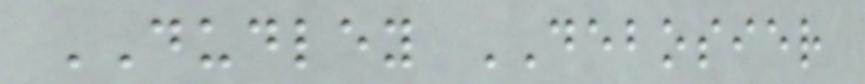DUDLEY DEBOSIER
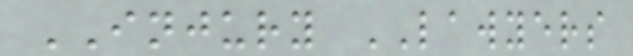INJURY LAWYERS
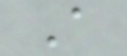A
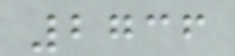2736
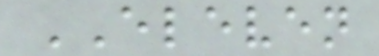ELEVEN
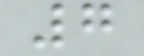7
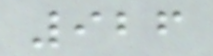926
